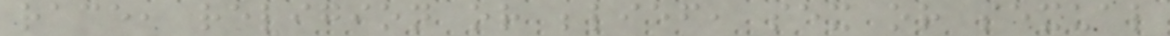race, religion or belief, sex or sexual
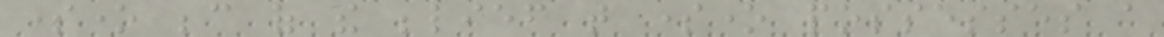someone because of the belief that someone possesses a
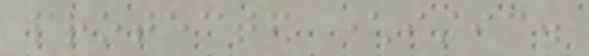protected characteristic.
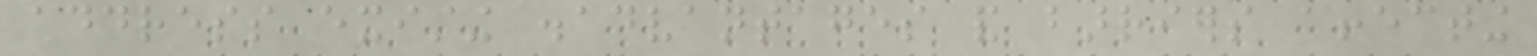address existing disadvantages and barriers affecting
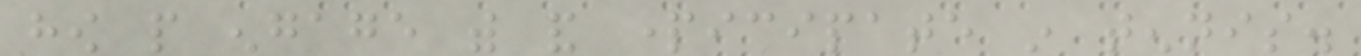how people engage with and participate in tennis.
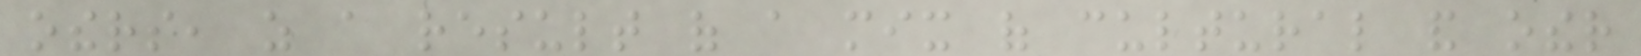others, as a result of a mix of cultural and other
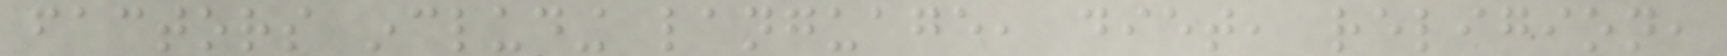factors including language, diet, religion,
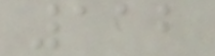112
